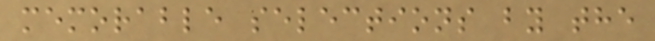memorable selections by the
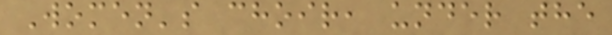Women's choir, under the
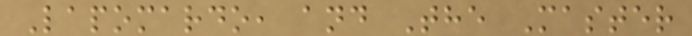Lapomardo, and The Master
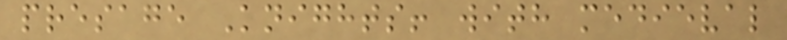presage Knights! with medieval
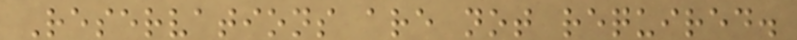Reservations are not required.
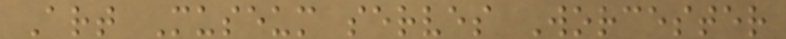Art Museum serves Worcester
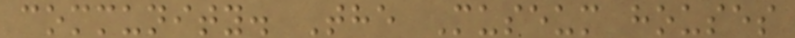community. The Museum houses
